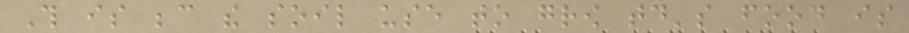This is because the soil use to grow today's food is
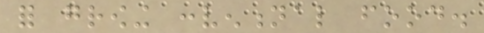for growing conventional food.
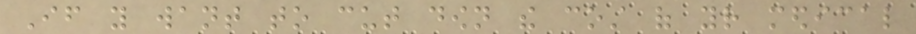If you want to cut down the cost of your medical
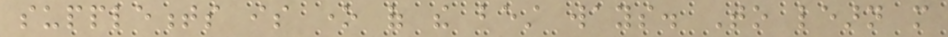supplements is one of the best ways. To learn more
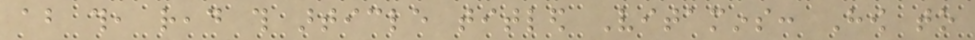about this, read this article titled Vitamins: How to
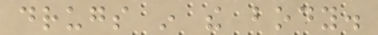drugs in the body.
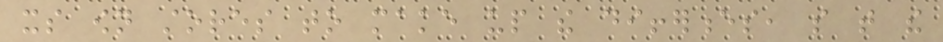its own stores to make up the differences, so that the
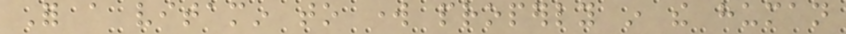For a vitamin to work properly in the human
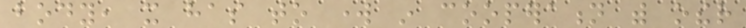body, it has to work in cooperation with other
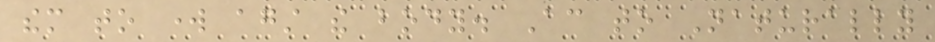them to work against the body. According to Naturally
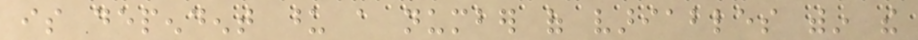is dependent upon a number of variables within the
